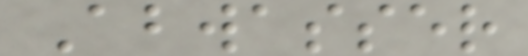Abwasser
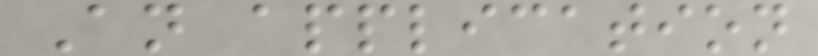An application
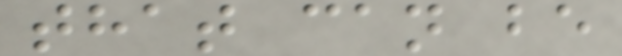that can be
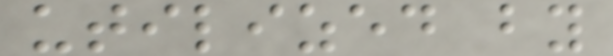utilized by
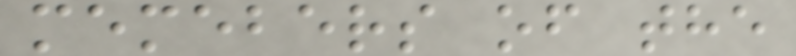memebers of the
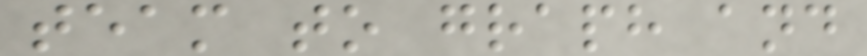team to graph and
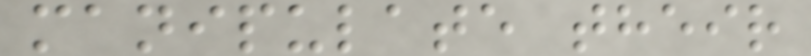manipulate their
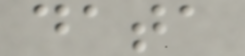data
